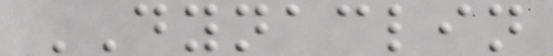DYNACLIN
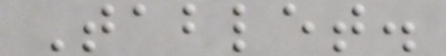Tablet.
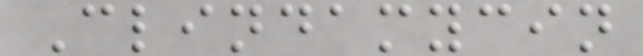Clindamycin
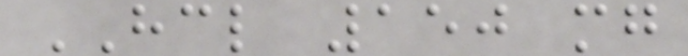HCL 150 mg
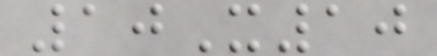10X10
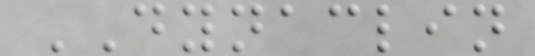DYNACLIN
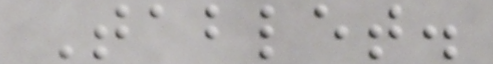Tablet.
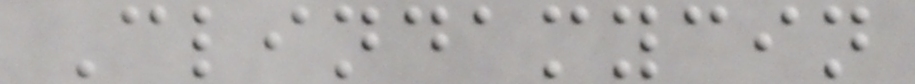Clindamycin
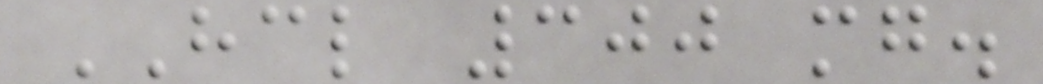HCL 300 mg.
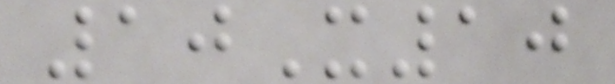10X10
